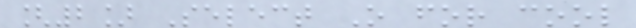[2] Select O for cool
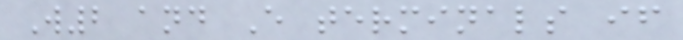W2 and E terminals if
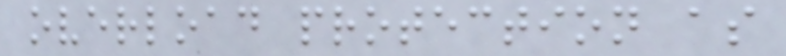overload protection as
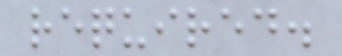required.
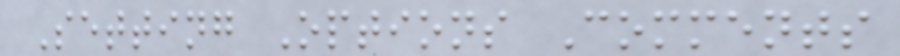Setting Options Comments
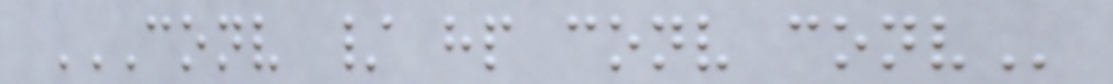CONV / HP CONV CONV
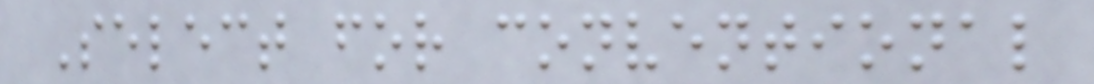Select for conventional
